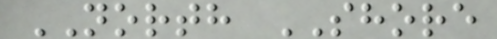NORTH SHORE
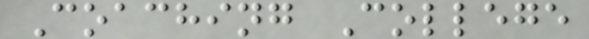Coaching College
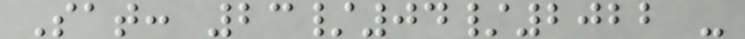Sat: 23/04/2022 -
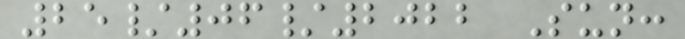25/06/2022 Sun:
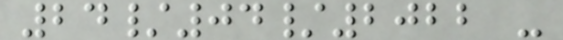24/04/2022 -
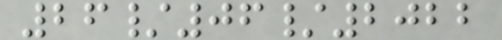26/06/2022
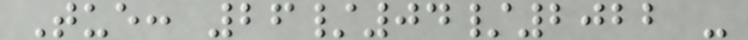Tue: 26/04/2022 -
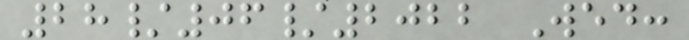28/06/2022 Wed:
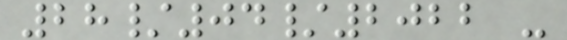28/04/2022 -
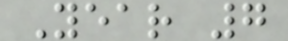Year 7
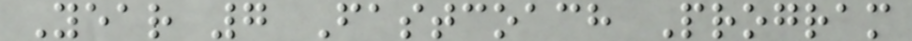Year 7 Fastcoach Program
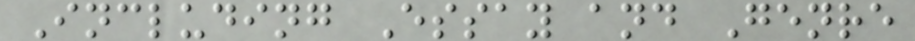Including Essay and Genre
